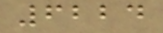6224
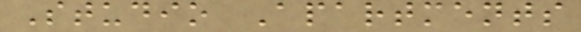Studio Apartments
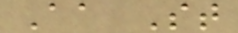Aa St
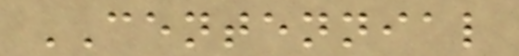CENTENNIAL
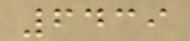6439
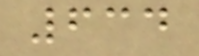634
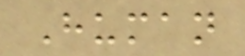Human
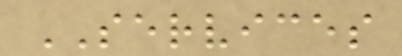SERVICES
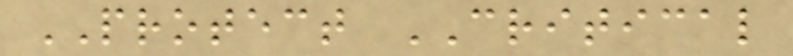PROTECT CRITICAL
